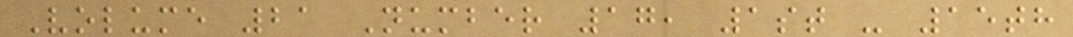Volume 21 Number 17, 1st - 15th
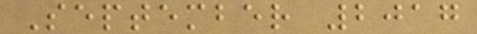September 2017
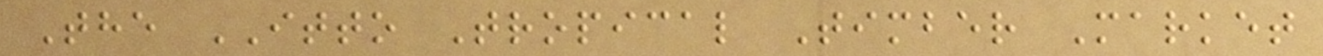The ITTO Tropical Timber Market
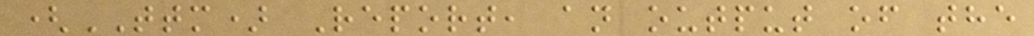(TTM) Report, an output of the
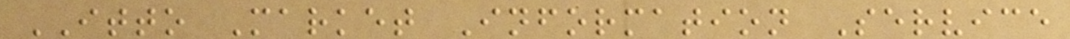ITTO Market Information Service
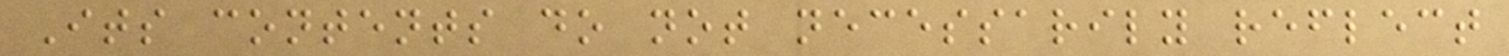Its contents do not necessarily reflect
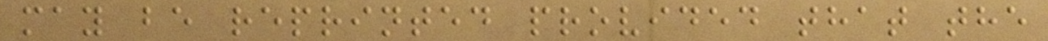may be reprinted provided that the
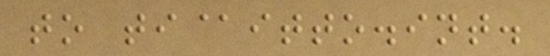to ti@itto.int.
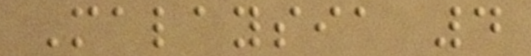Malaysia 4
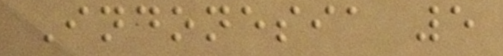Indonesia 5
